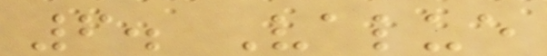6. Value
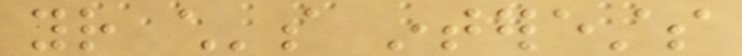your child's interests
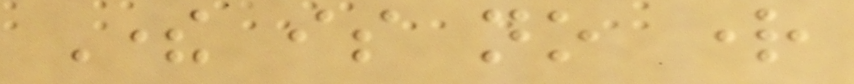There is no right
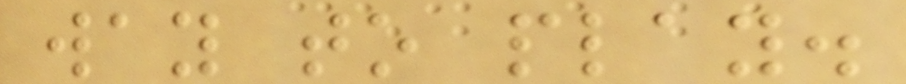way to play.
